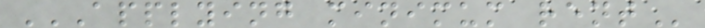APPLYING MINIMUM RENT
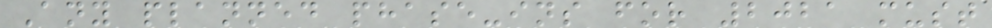Any planned phase-ins for 2021 must
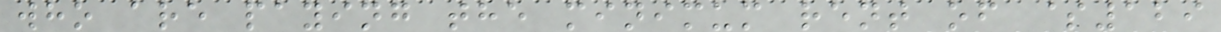who are paying the minimum rent of $129
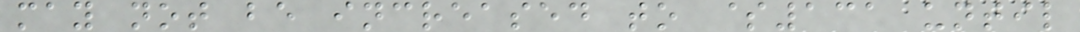may not be increased to $131 until
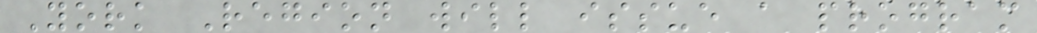York Region will issue a program
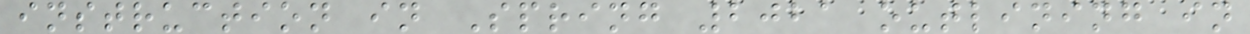instruction in Spring 2021 outlining in
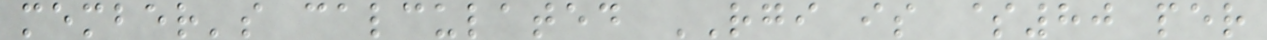member's calculated RGI is $80 per
